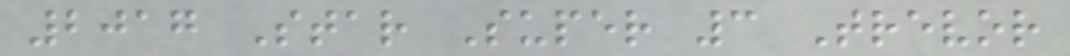2017 Star Super 3 Trevor
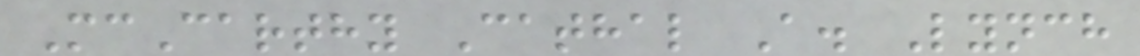McCarthy Cathal A. Lynch
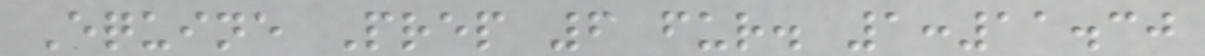Equine Prep 6 fur. 1:11.30
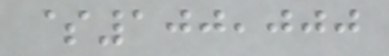$100,000
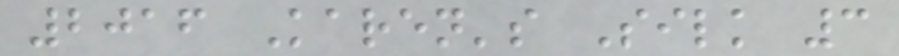2016 Karen's Silk 3
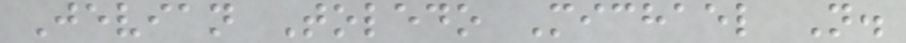Jevian Toledo Michael N.
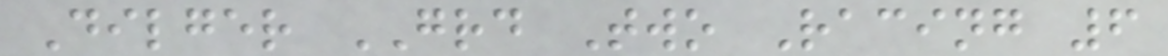Dilger GRD Two Racing 6
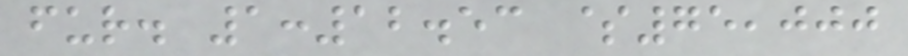fur. 1:12.53 $75,000
